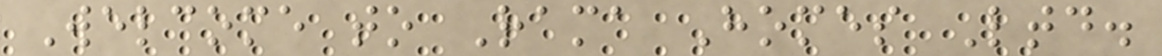Welcome to Rama Homes Ltd.
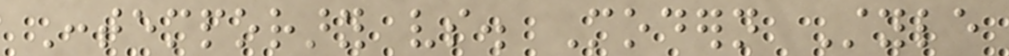Contemporary vs. Modern Style
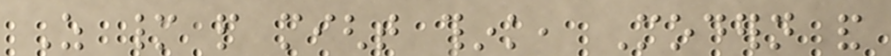As many people might think, Modern and
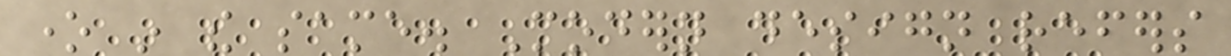one in the same. Modern design refers
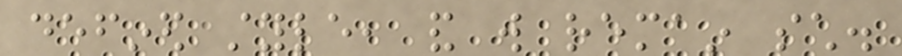defined style, and will remain such.
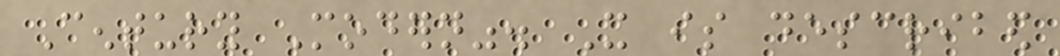Century Modern". It is described
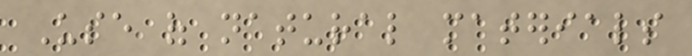Use of natural materials
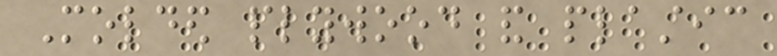Molded plywood and plastic
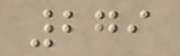279
